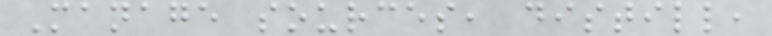Manage sources, distill,
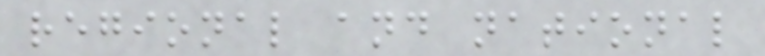regional and national
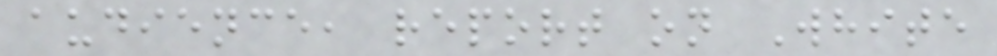audience, report on White
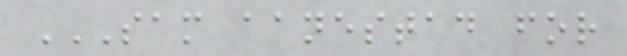SAM AANESTAD FOR
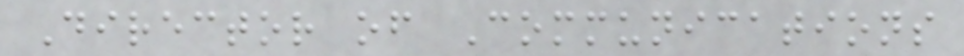Director of Communications
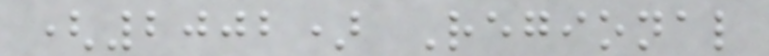(2002) Regional
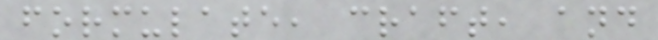formulate, craft, and
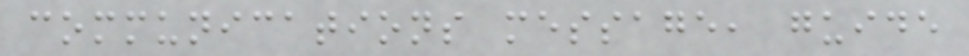communications message, guide
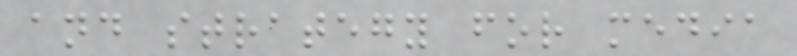and strategy for media
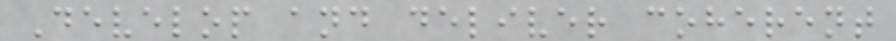Develop and deliver coherent
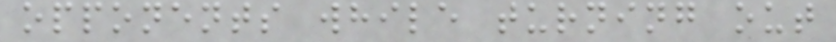opponents while turning out
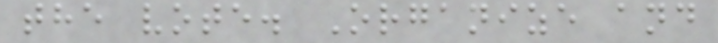the vote. Organize and
